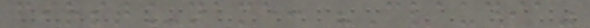first_name: "Claudia"
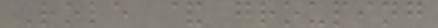Role & grouping
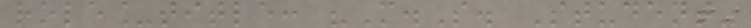role_title: "M.S. Student"
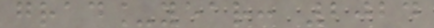grad_year: 2024
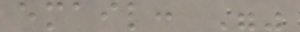email: ""
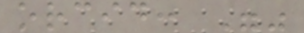orcid: ""
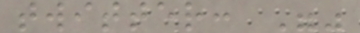twitter: ""
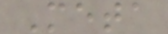Meta
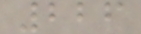226
